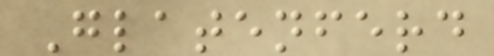Glatenferd
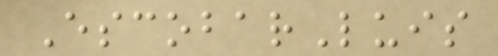EscobarLuis
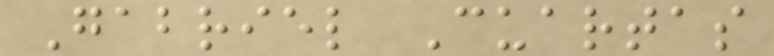Gabriel Cuartas
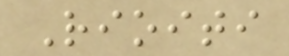Rioiti
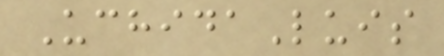UchidaLuis
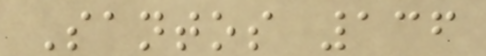Santos 136
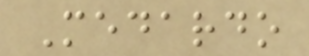Medardo
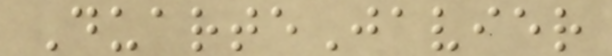DuarteJavier
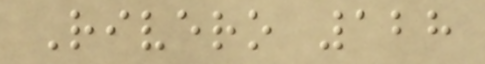Rivero 128
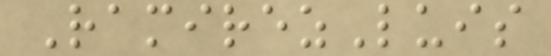RamirezLuis
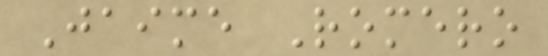Jaime Romero
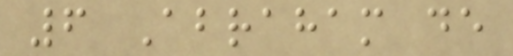6 Abraham de
